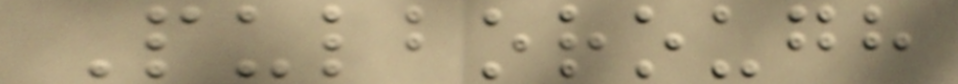Pulborough
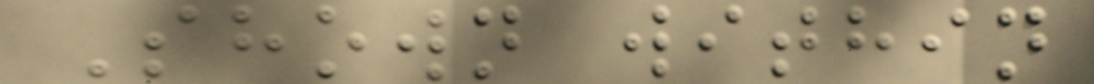Shown within
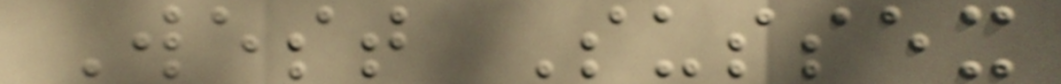West Sussex
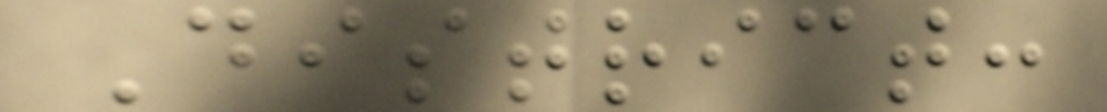District:
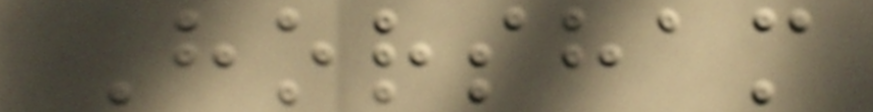Horsham
